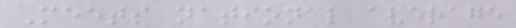Meets national average
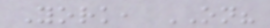York, ON?
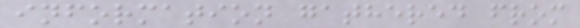information gathered from
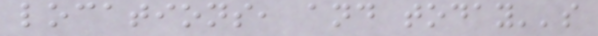locations, and today''s
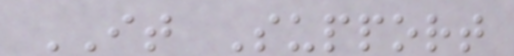IT Support
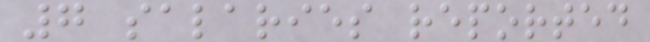7 salaries reported
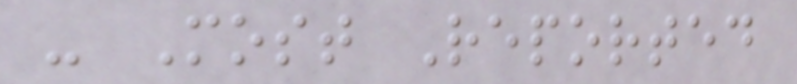- Most Reported
